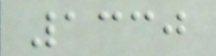1330
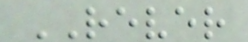REVER
